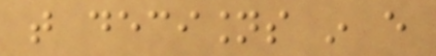that decisions in every
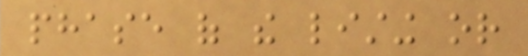phase of the listing or
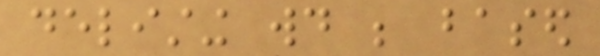delisting would be based
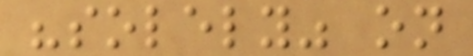"solely" on
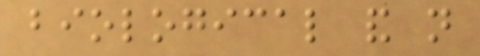biological and not
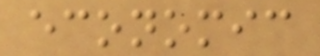economic
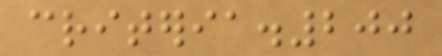criteria.200
